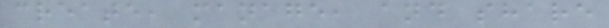create, manage, and share
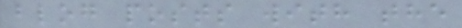blog posts with the
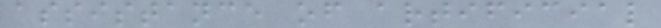assistance of artificial
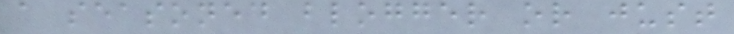a seasoned blogger or just
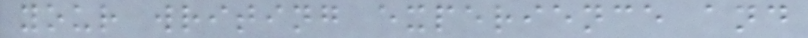your writing experience and
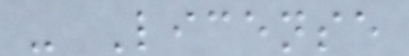- License
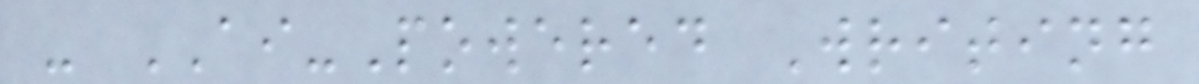- AI-Powered Writing
